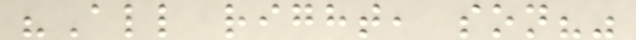"All right, son?"
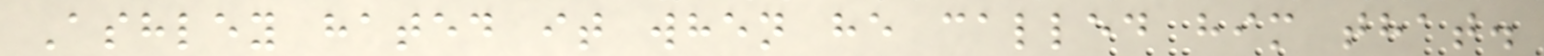Ashley hated it when he called him that.
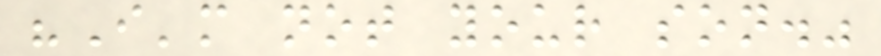"I'm not your son."
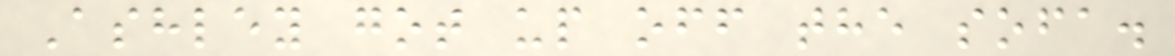Ashley got up off the sofa.
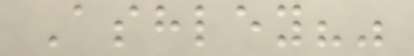Ashley?"
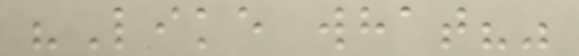"Like what?"
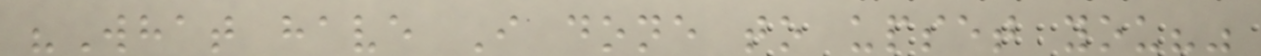"What have I done to upset you?"
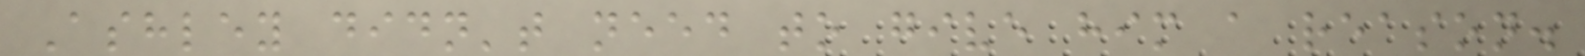Ashley didn't need to give him a reason.
